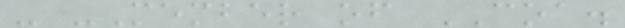- -Member of COA.
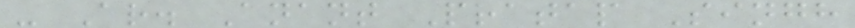- Ar. Anant Pratap Singh
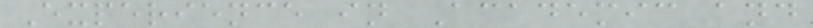Experience in Academic and
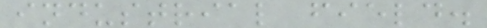industrial field.
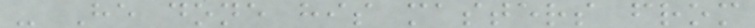- He done his masters from
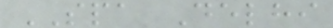SPA Delhi
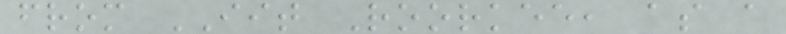from IIT Roorkee, as a
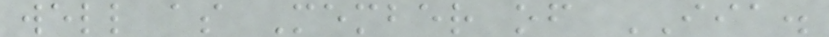well as Member of IIA.
